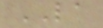LA
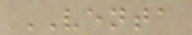VENTA
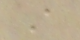A
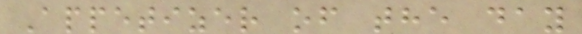Appetizer of the day
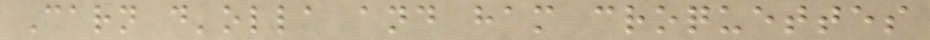Carn d'olla and ham croquettes
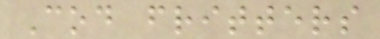Cod fritters
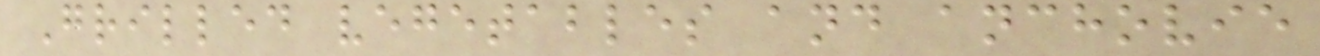Grilled vegetables and anchovie
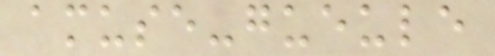amuse-gueule
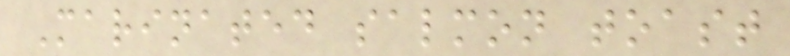Marinated salmon toast
